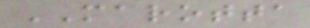MAROTTA
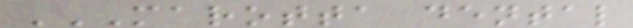MAROTTA DENTAL
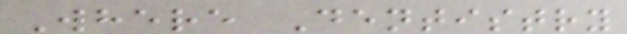Where Dentistry
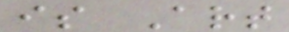is Art
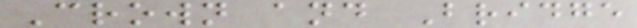Crown and Bridge
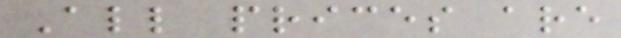All prices are
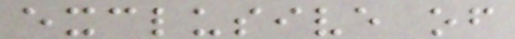exclusive of
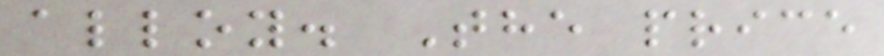alloy. The price
